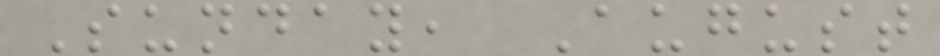Sunday, August
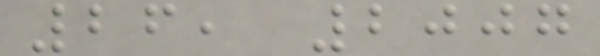26, 2007
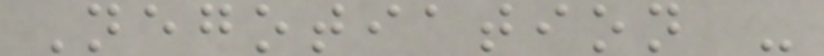Negotiation -
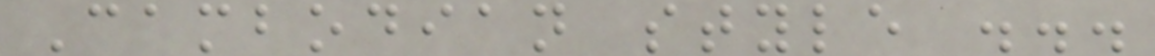Cambodian style ...
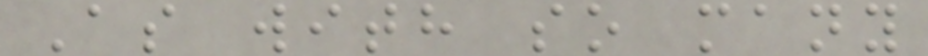As with so many
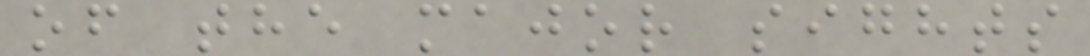of the major sights
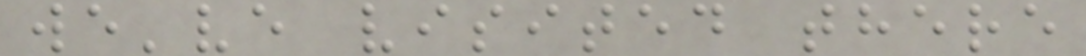we've visited there
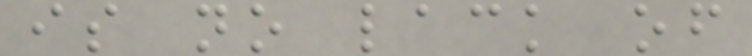is no lack of
